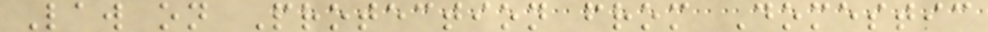Law on Protection from Domestic
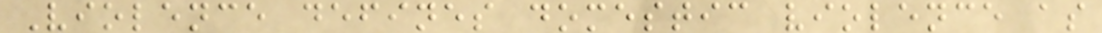Violence defines domestic violence as
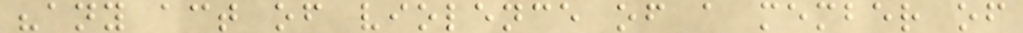"any act of violence of a member of
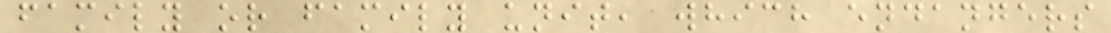family or family unit, which endangers
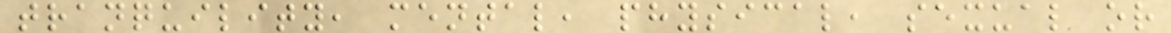tranquility, mental, physical, sexual or
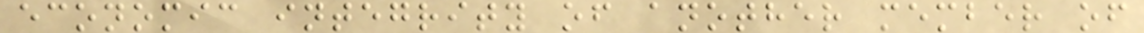economic integrity of another member of
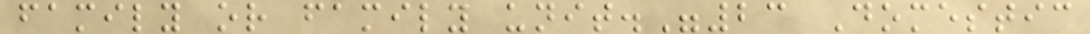family or family unit."23 Domestic
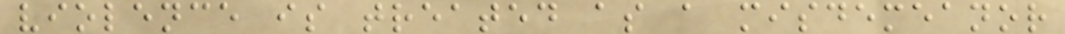violence is treated as a misdemeanor
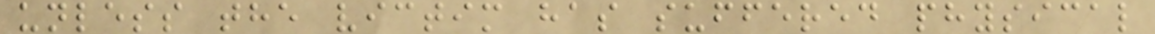unless the victim has suffered physical
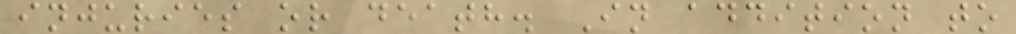injuries or death. In addition to
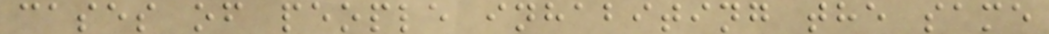cases of people inhabiting the same
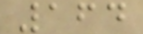164
